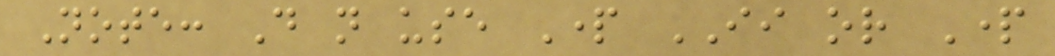Note: Do not use Part II or Part
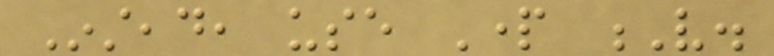Instead, use Part V.
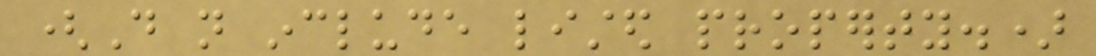(Do not include listed property.)
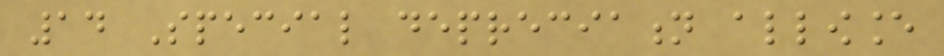14 Special depreciation allowance
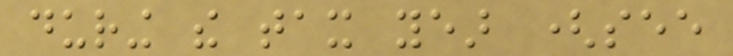during the tax year (see
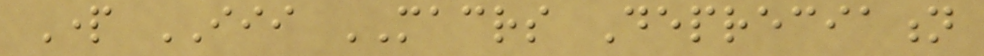Part III MACRS Depreciation
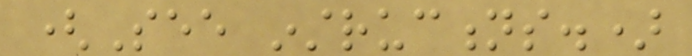(See instructions.)
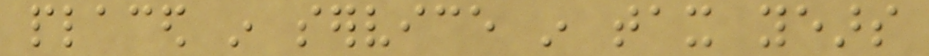placed in service in tax years
